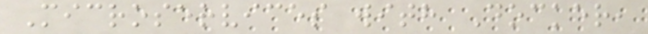Microservices with Docker,
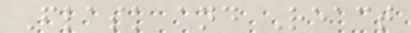Flask and React
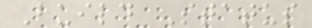Build Status
